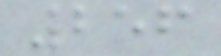256
